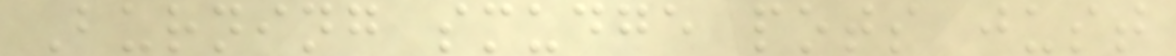Burning smudge pots just
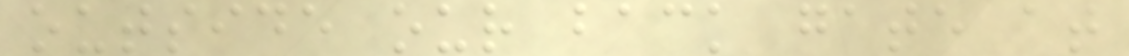outside our back gate at
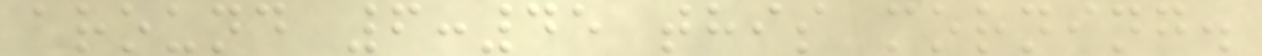around 6:45 this morning.
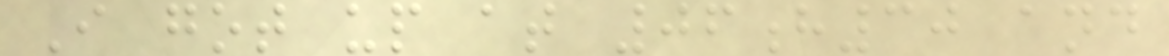I got up at 06h30 and
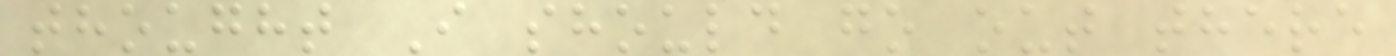thought I should go out there
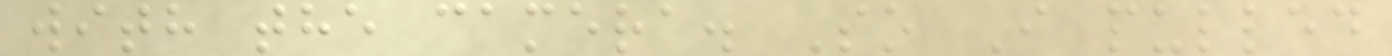with the camera. So I pulled
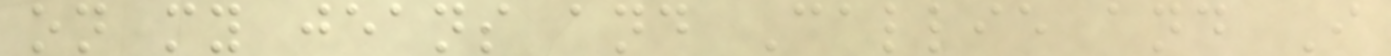on my jeans and Callie and I
